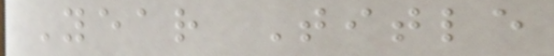Year Title
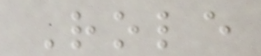Role
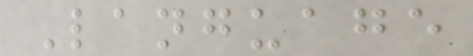Language
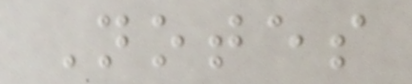Notes
